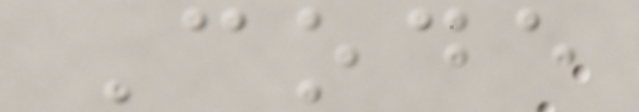Code
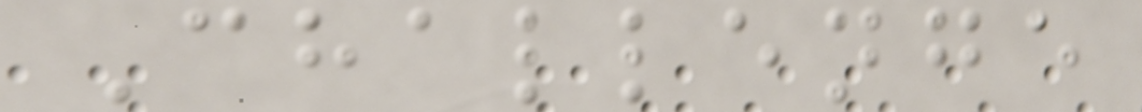Challenge
